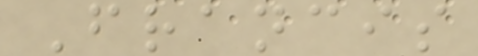Francis
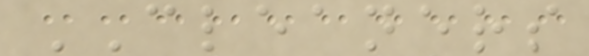CLEANERS
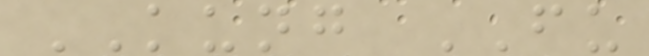KUNG FU
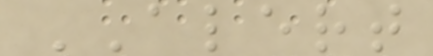ALERT
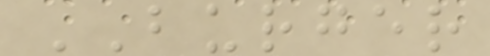BURGER
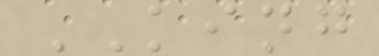KING
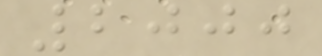2000
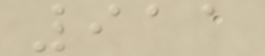911
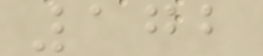172
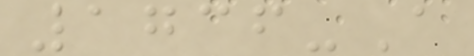1736-A
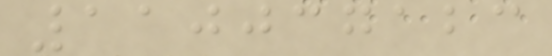110037123
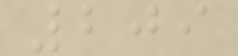209
